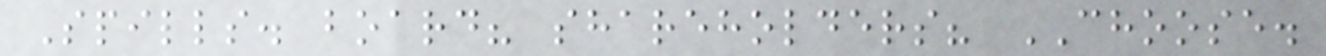Spills. board? shareholders? CHOOSE.
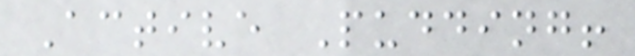Active Pudding!
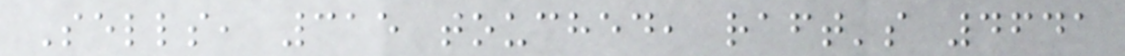Sells, 315 touched, raft's 4641
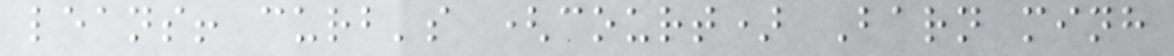leans! curb's (court) Barn minh
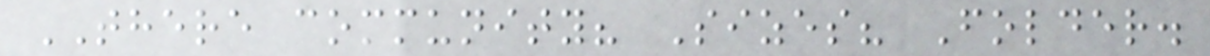THERE community? Sizes? Folder.
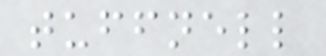tuffnell
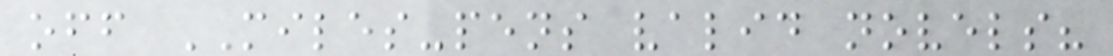off MILES-pens valid novels?
